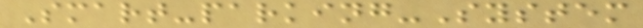Smart-parking-System
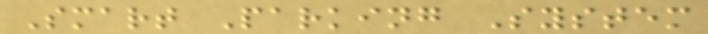Smart Parking System
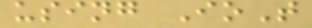using IoT
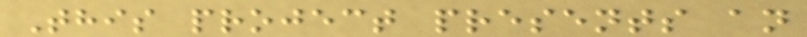This project presents an
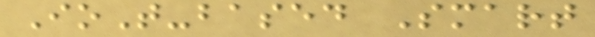IoT-based Smart
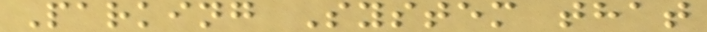Parking System that
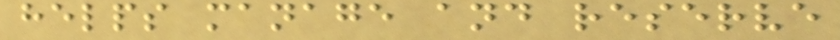helps manage and reserve
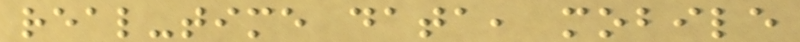real-time data, mobile
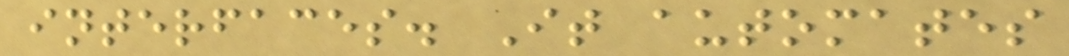interfaces. It automates
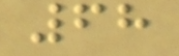68
